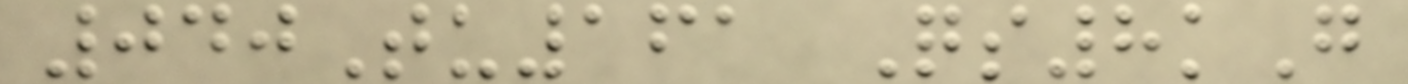040Tu161 Qs8kG
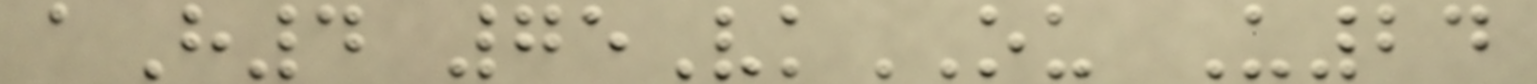aH4 75VkOU U24
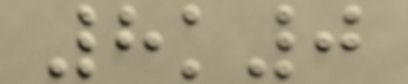8k0
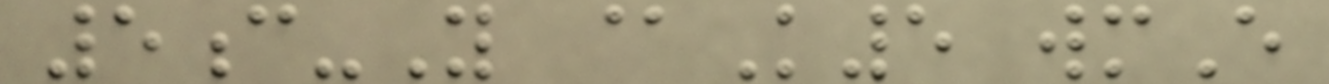5c-Y @K5 wmE
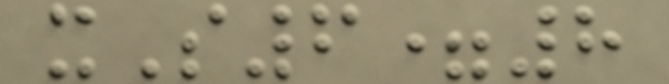xS6=8
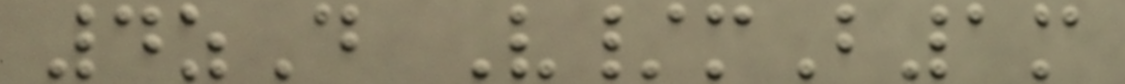4zD V/mB1m
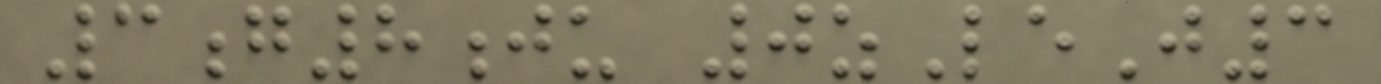3g8ju 0zLeJ3
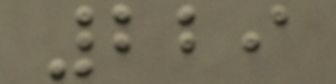229
